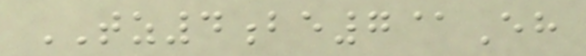TZ4be7@Eh
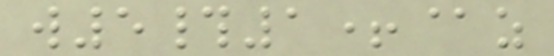w5#1+@z
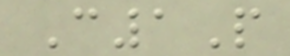C1P
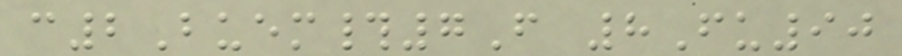c2Buem#7F 8Fu90
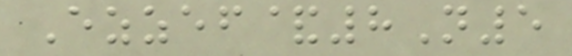Ezzef&8N5
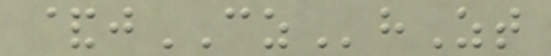&jCZhZt
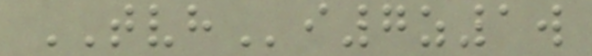TVHi7z1w
